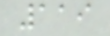119
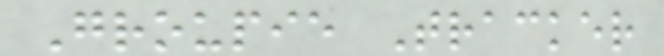Groupie Tracker
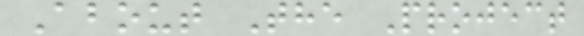About The Project
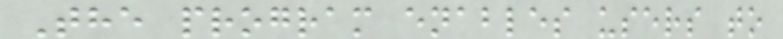The program enables users to
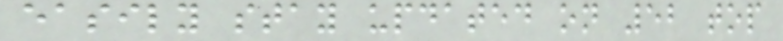easily stay updated on 52 top
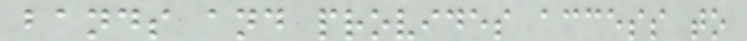bands and provides access to
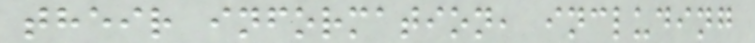their information, including
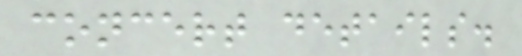concert details.
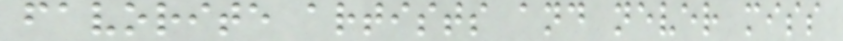favorite artists and never miss
